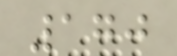170
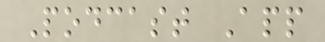Podcast App
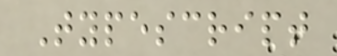Typescript
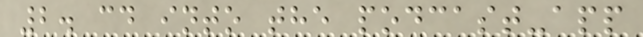2. cd into the podcast-app
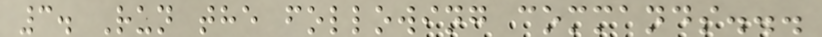3. Run the following commands...
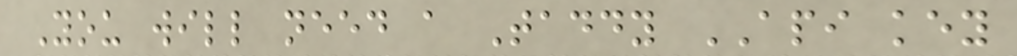You will need a Taddy API key
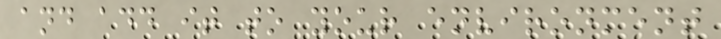and add it to your environment
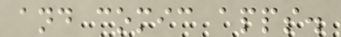and comic apps.
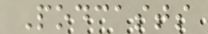Podcasts
